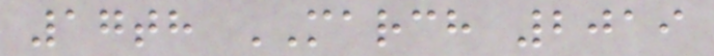17th MARCH 2019
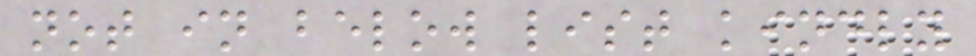not in below list kindly
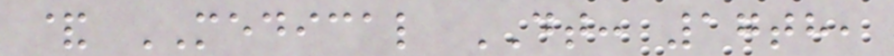& MEDICAL DT: 17th,
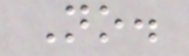No.
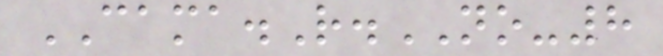CAMA.R.NO-8
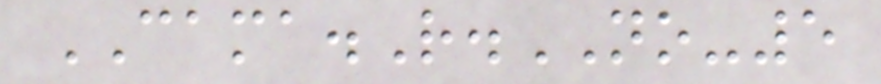CAMA.R.NO-5
